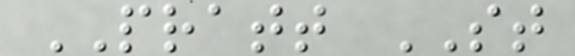PRATT ST
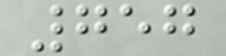757
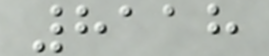8118
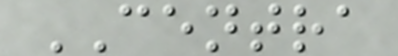CENTRA
